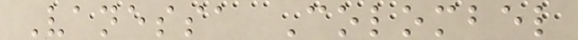Vanessa Colombel
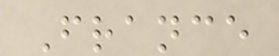France
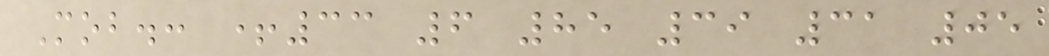Mob.: +33 6 85 39 31 05
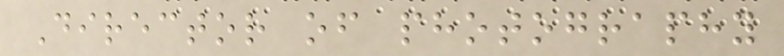Director of photography
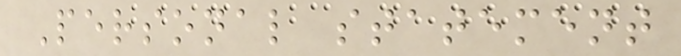Personal statement
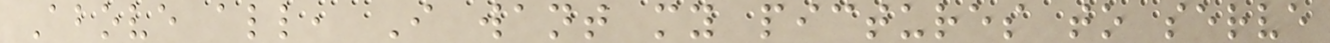Above all, I want my pictures to serve
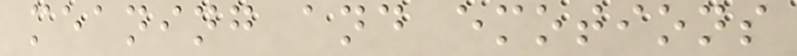meaning and emotions
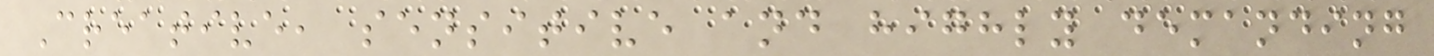Creative, sensitive and highly demanding
